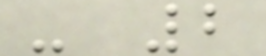- 2
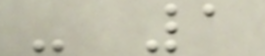- 1
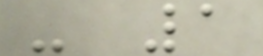- 1
